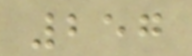257
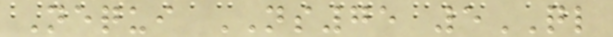Nequi NS75 5QL
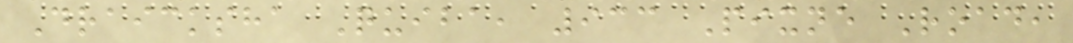Draicksha Quiba, 933 Pixne Road,
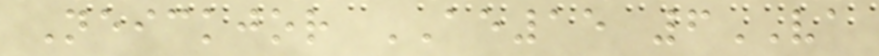Neickjor AE15 6VA
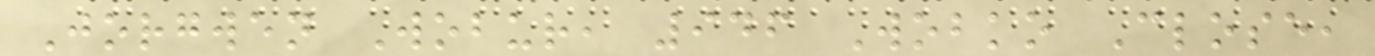Jorgwen Wobur, 946 Wobko Close,
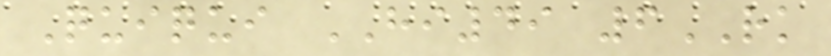Quiqui HI49 6RK
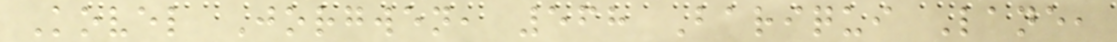Kovel Jorgwen, 568 Bariqui Lane,
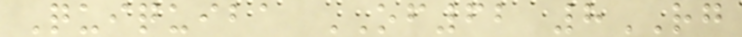Quiquiba OF62 8RG
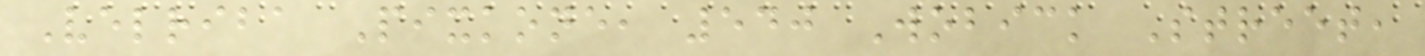Velriba Pixkone, 540 Wobick Street,
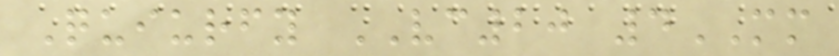Quiurfy VC20 4MM
